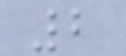2
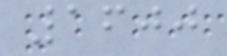1600
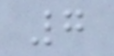7
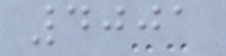4001
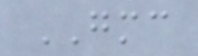GMC
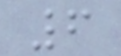6
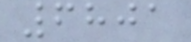6801
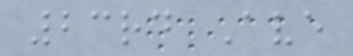23rd Ave
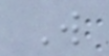W
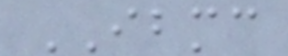IBMC
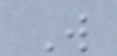W
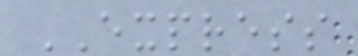EXPRESS
